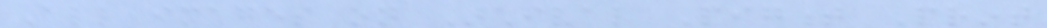All images on Archival Pigment Print
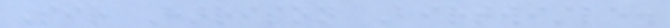Sir Harrison Birtwistle.
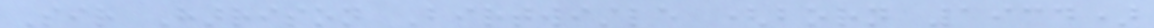Sir Harrison Birtwistle (born 1934)
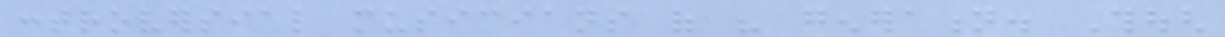controversial musicians of his generation. Though
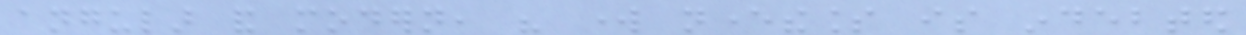angular and modern, his work nevertheless is indebted
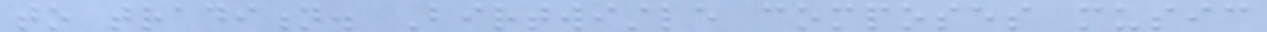to tradition. Birtwistle composes music
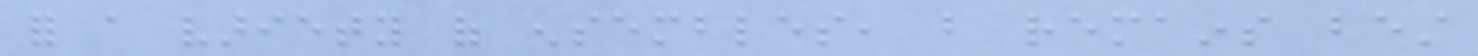for a variety of ensembles, but remains best
